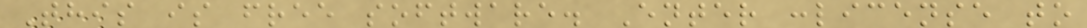This is free software. Enter :license to
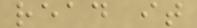read it
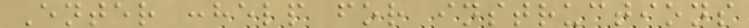Enter :help for instructions
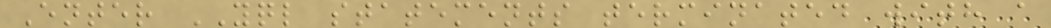Enter YQL statements terminated with a
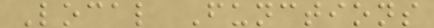Local Functions
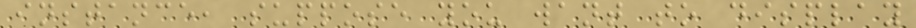instance, suppose you want to display
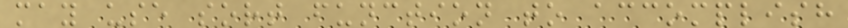may use sort function to accomplish
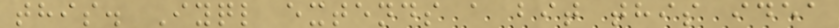this. Iyql extends a bit this idea
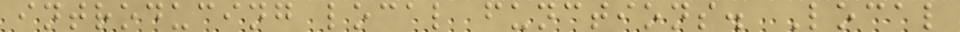introducing local functions. Local
